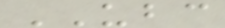UBC
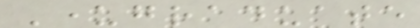Undergraduate
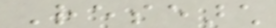Research
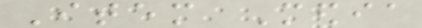Item Media
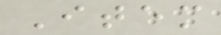Item
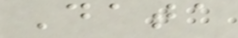Data
